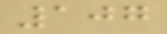107
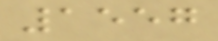1557
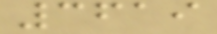3619
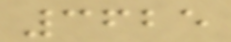3625
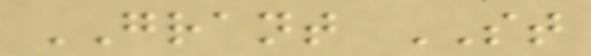GRANT ST
